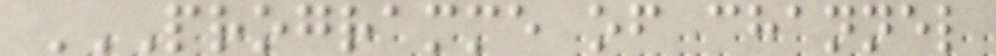PROGRAMME OF CHANNEL
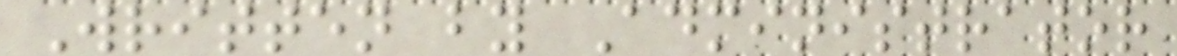Written by Administrator
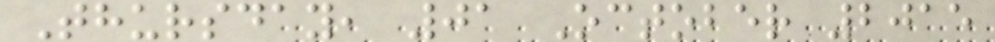Thursday, 01 October 2015
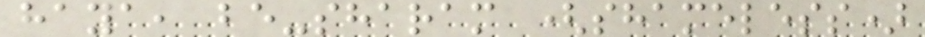haya, be-sharam (shameless)
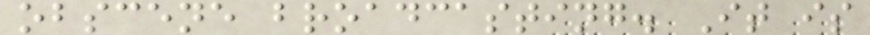obscene broadcasting. It is
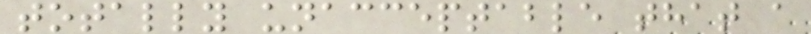totally unacceptable that a
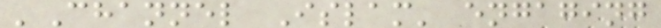'Channel Islam' engaging
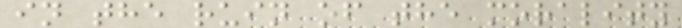in the ruin of the morality
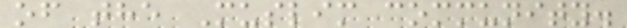of the Muslim community.
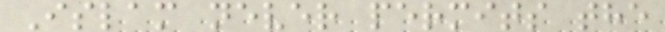Islam never permits the
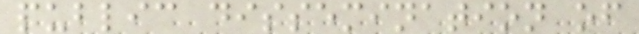public dissemination of
